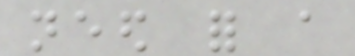need for a
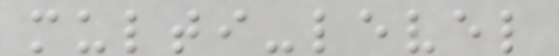multi-level
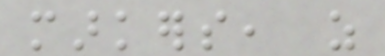markers, as
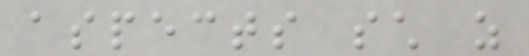aspects such as
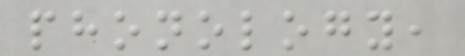phonology,
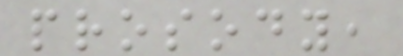prosody,
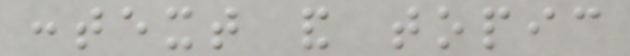context and topic
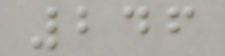246
